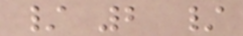/ 2 /
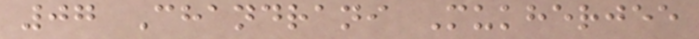07 Chandrani Mukherjee
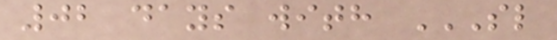02 days with SL
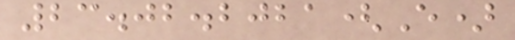23.02.2021(E)
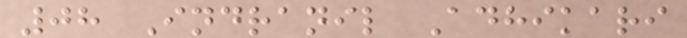08 Indranil Adhikari
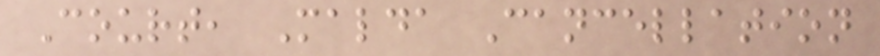Court, Malda Cancellation
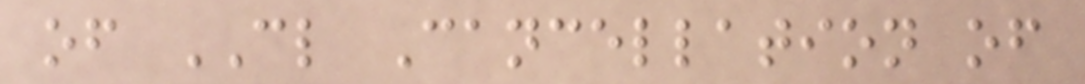of CL Cancellation of
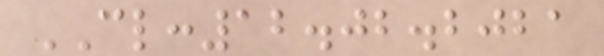CL:12.02.2021
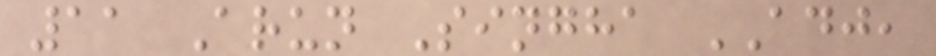11 Arun Singha ADJ,
